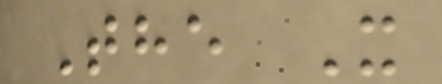The X
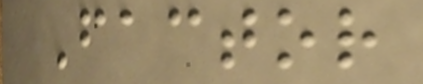Factor
